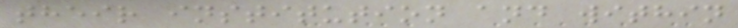their institution and within
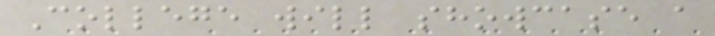College will showcase a
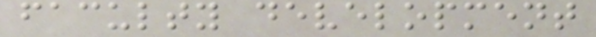faculty development
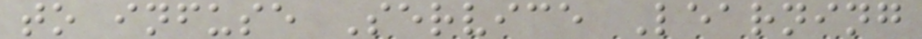to infuse Service Learning
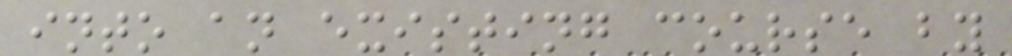into an existing course by
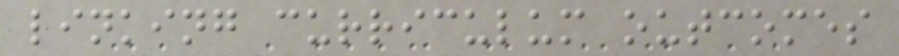linking curriculum outcomes
